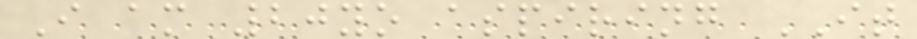I am 20yo aspiring IT
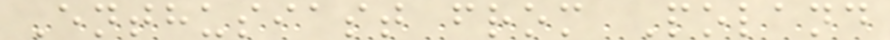Enthusiast from Poland
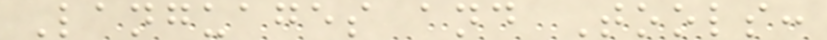Languages and Tools:
